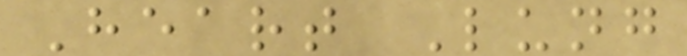Heart Lung
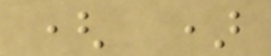( )
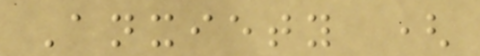Anxiety (
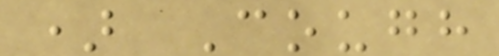) Cough
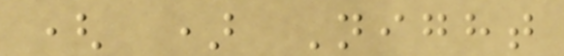( ) Night
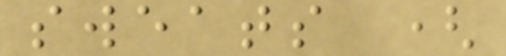sweats (
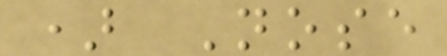) Nose
